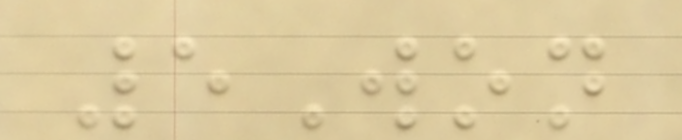5Won
